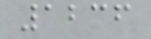1236
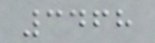3468
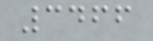3466
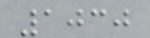1030
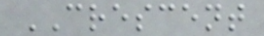CRESCENT
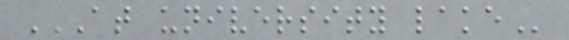AT UNIVERSITY LAKE
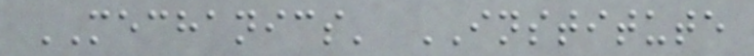MECHANICS' INSTITUTE
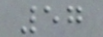57
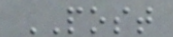POST
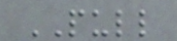PULL
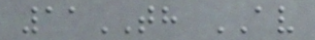11TH AV
